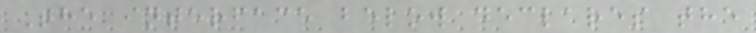The interface below declares the
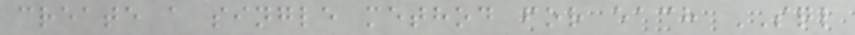create a single method for each SQL
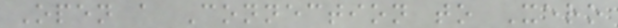Open a Connection to Xero
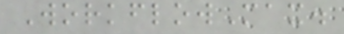WorkflowMax.
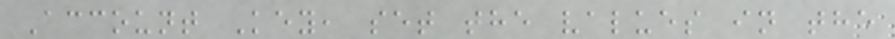Account Key, set the values in the
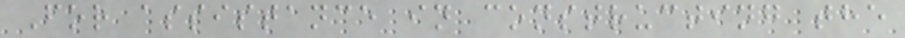For assistance in constructing the
